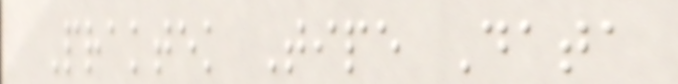Praktek Tipe Data
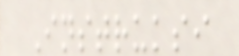Instruksi
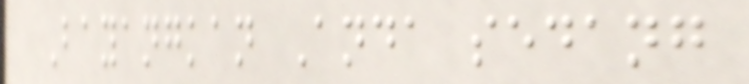Bayangkan Anda sedang
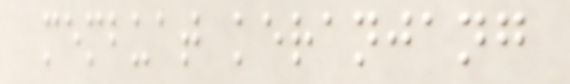membuat keranjang
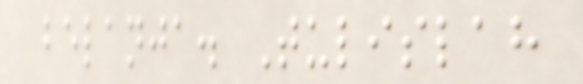belanja. Tulislah
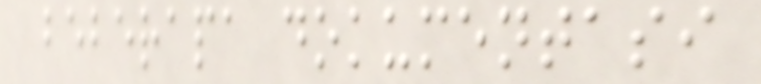beberapa dokumentasi
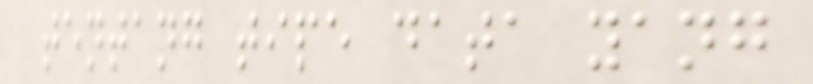tentang tipe data yang
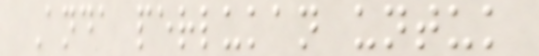Anda perlukan untuk
